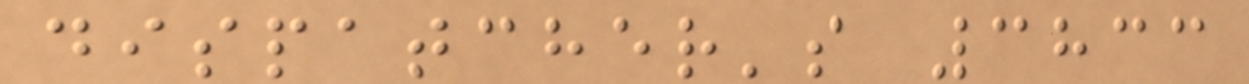dispatcher's 3833
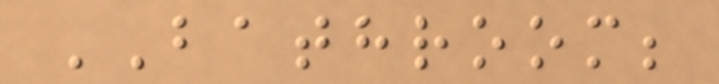BATHROOM;
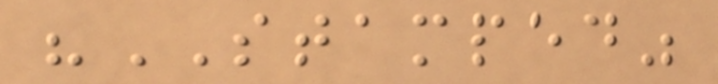"STAMPED"
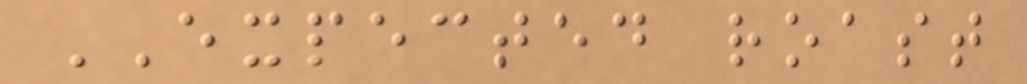EXPECTED roast
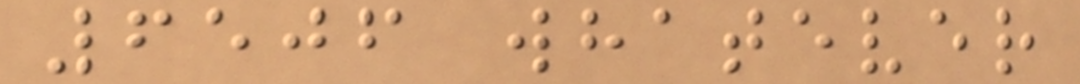6506 whatever
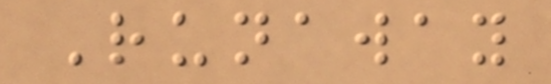Runaway
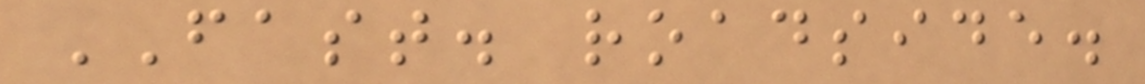FAST. roadside.
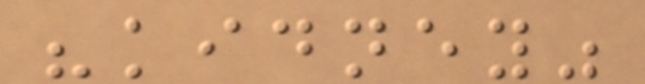"kidney"
